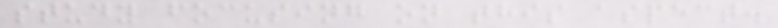study focusing on this aspect.
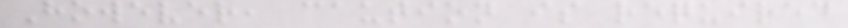However, caution is required
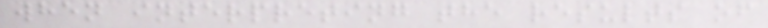when interpreting the results of
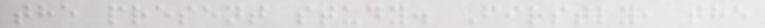the present study. Firstly, the
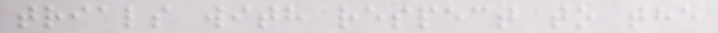trials with respect to the
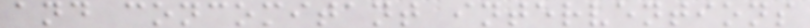and concomitant interventions
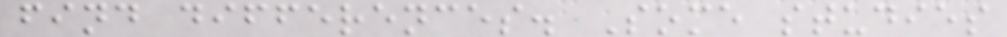find differences. Some studies
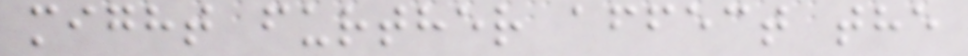might further affect the
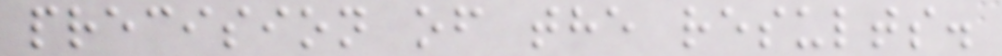precision of the results.
